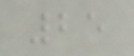25
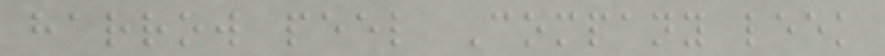harrow peel Company leek
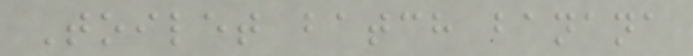Toilet batch banana
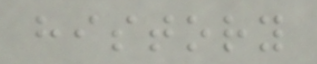history
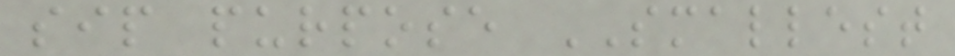sip purpose SMALLEST
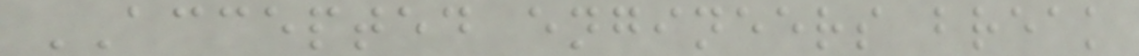ACCEPTED engineers break
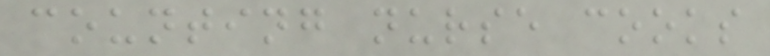counting nurse cooks
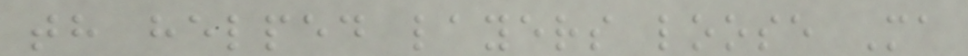th helped layers loose Ma
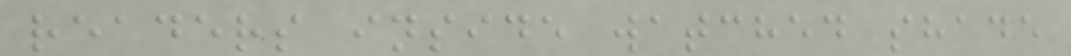readers inside watched shade
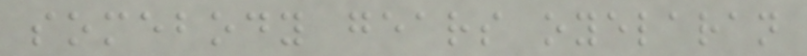somebody gears oyelaran
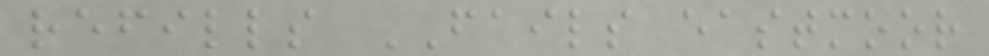refills FAILS eastmoor
